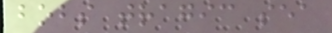bobs tragic sea
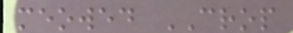meowed CROP
